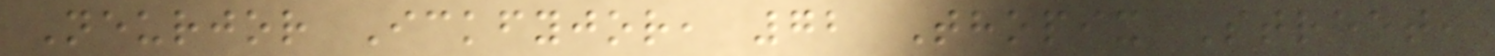Neurjor Ickfyjor, 72 Thopix Street,
